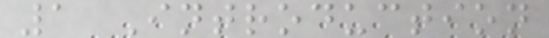1 Introduction
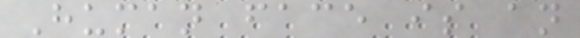Human face is an
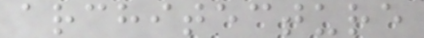architecture
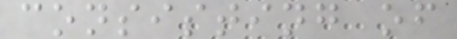consisting of
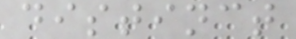distinct
